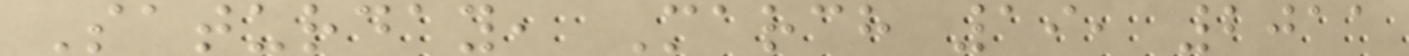Saturday, March 19, 2011
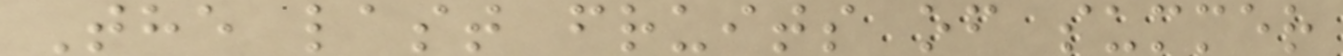The last fruits of summer
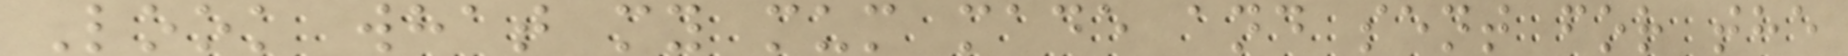Look what my mum made and sent for the
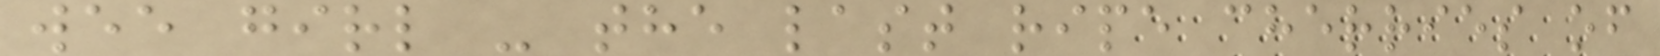wee girl - the last ripe cherries of
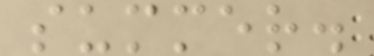summer.
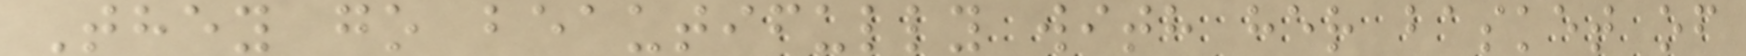They go beautifully with her basket of
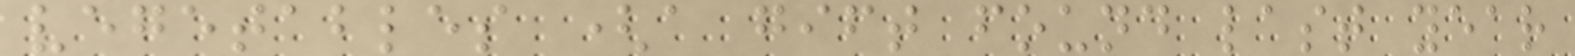vegetables (a gift found last year
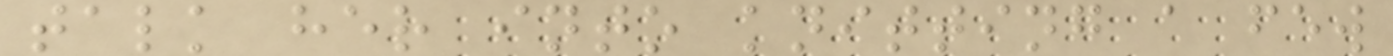talk her into knitting a few
